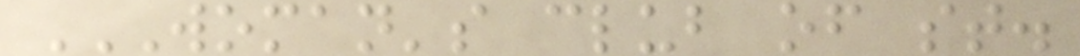WOMAN'S CLUB OF ST.
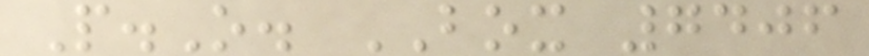P.O. BOX 7406
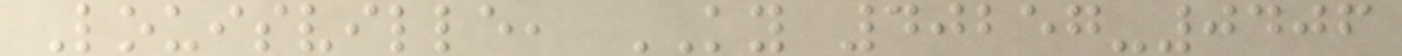Louisville, KY 40257-0406
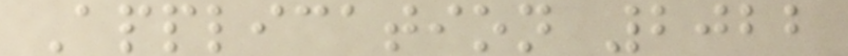Application 2022
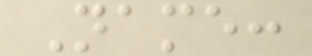Name:
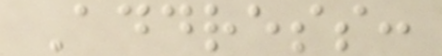Address:
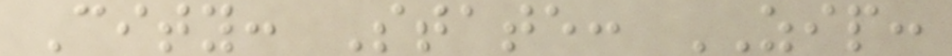City: State: ZIP:
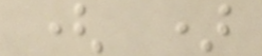( )
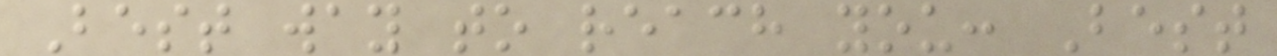Best way to reach you: Best
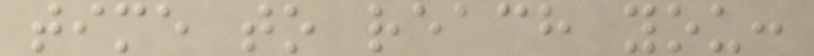time to reach you:
